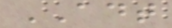ADT
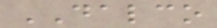DALCO
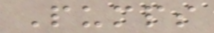Pumps
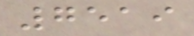7519
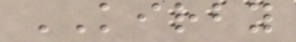KIRBY
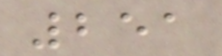251
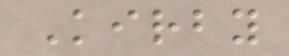Kirby
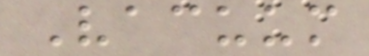Vacuum
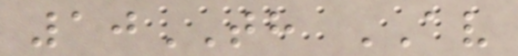10TH AV
